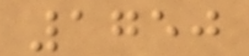1750
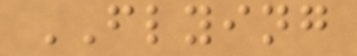FLYING
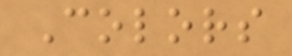Colors
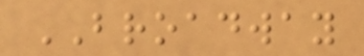BROADWAY
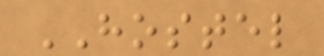HOSTEL
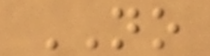NO
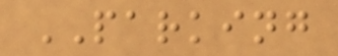PARKING
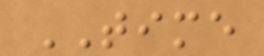TIME
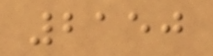2150
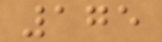175
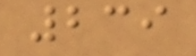239
